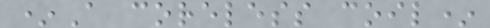*A coreless coil*
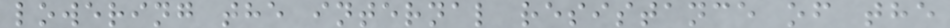lowering the internal resistance of the
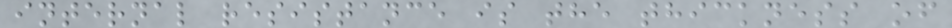internal resistance is the thickness of
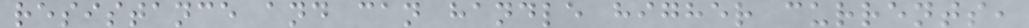resistance and can handle higher currents,
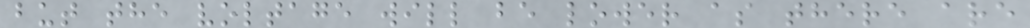but the voltage will be lower as there are
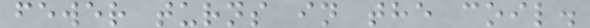fewer turns in the coil.
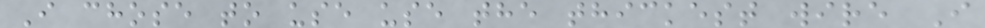I chose to use use the thickest wire I
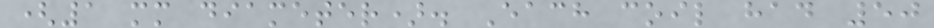(1 mm diameter). Each coil had 50
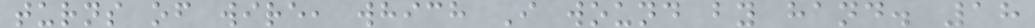turns of wire, which I wound by hand. 18
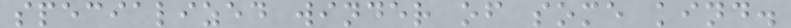specialized winder of some kind.
